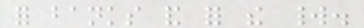for banks and for the world.
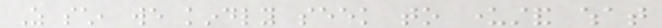As such, we kindly seek to understand what
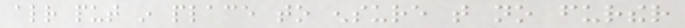already put in place to ensure that no further
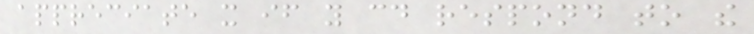appreciate it if you could respond to the
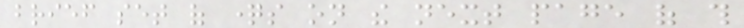brief set of questions on the next page of this
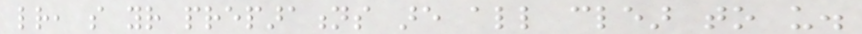letter, so your preparations are all clear to us.
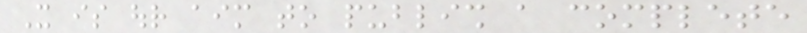It is our aim to publish a complete
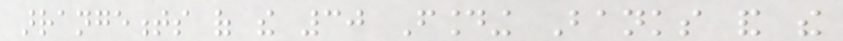arrangements of the 30 Founding Banks and the
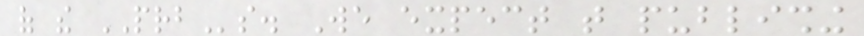of the PRBs. We expect that publishing
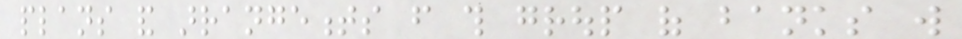plans and arrangements from this group of banks will
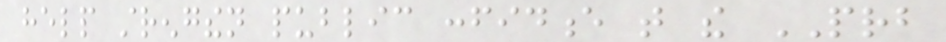help strengthen public confidence that the PRB
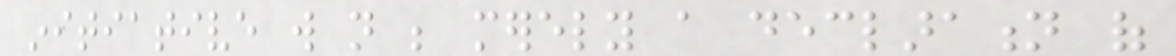initiative will not be merely a declaration of
